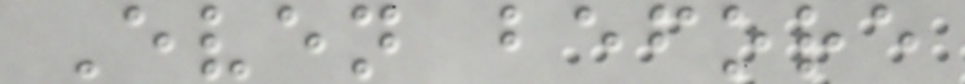Even before
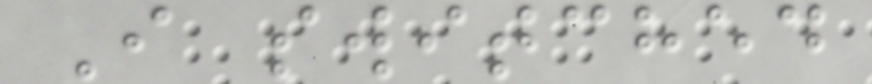I switched
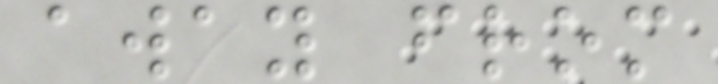away from
